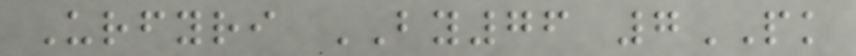Urfyri BY76 7PK
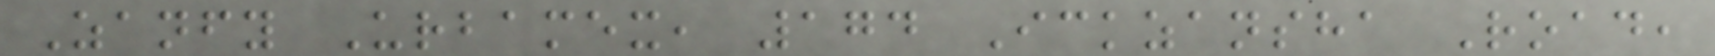Zanfy Urbamex, 174 Ickzansha Road,
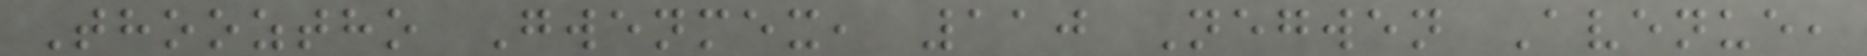Thooztho Gwenmex, 110 Negwen Avenue,
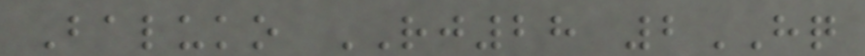Baluko RJ28 2HQ
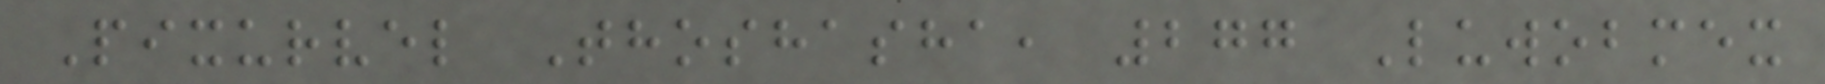Pixurvel Thoshasha, 277 Luwobmex
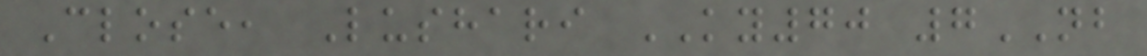Close, Lushari KY70 7NB
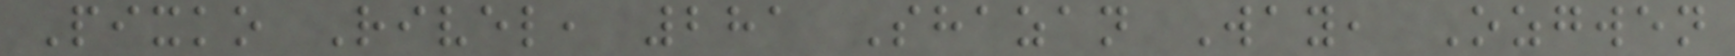Pixko Rivel, 281 Shazan Way, Ozgwen
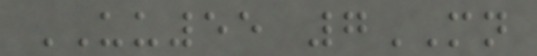UU55 7MN
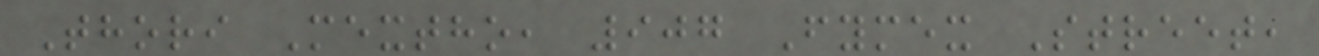Thori Mextho, 907 Fymex Street,
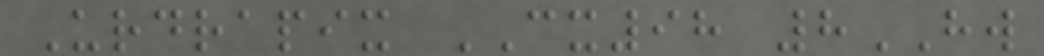Urdrapix CX98 8HW
